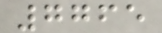7765
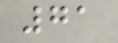71
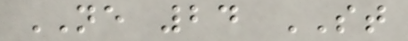NE 24 ST
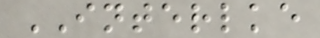INTERLKE
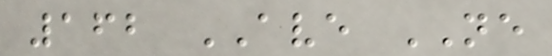162 AVE NE
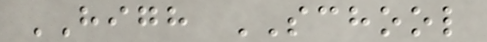HIGH SCHOOL
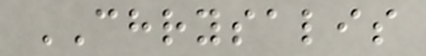CHRYSALIS
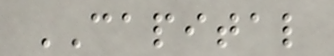CAPITAL
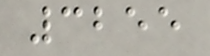3255
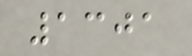1301
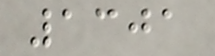1301
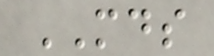MDS
